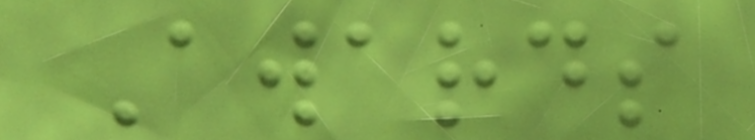Awards
